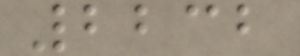2232
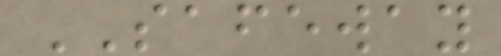SAFEWAY
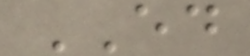ED
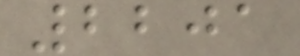2201
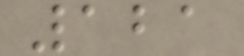121
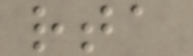rta
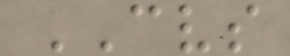CVS
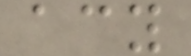acy
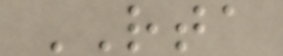RTA
